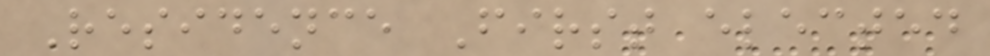Residence First elected
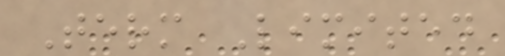Term Limited
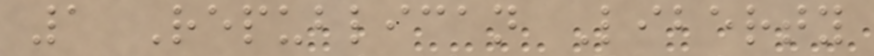1 Republican Liberty
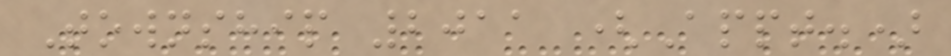Township 2011 (Appt.)
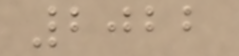2022
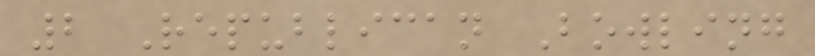2 Republican Bowling
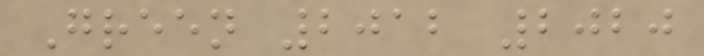Green 2012 2020
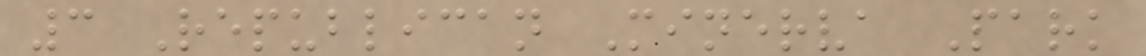3 Republican Minerva Park
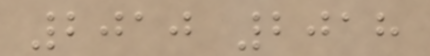2010 2018
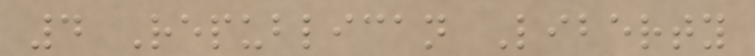4 Republican Liberty
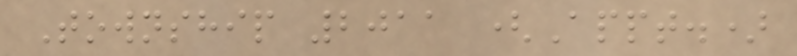Township 2011 (Appt.)
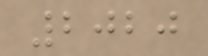2020
